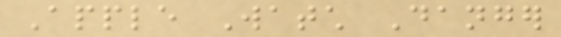Apple Watch Danger
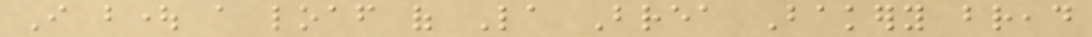I bought a loaf of La Brea Bakery bread
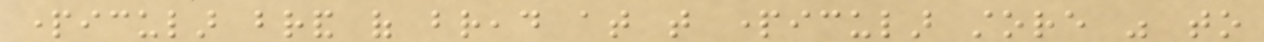particular brand of bread at that particular store was to
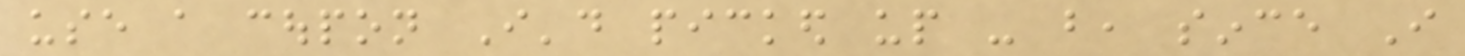use a coupon I'd picked up - but, since I
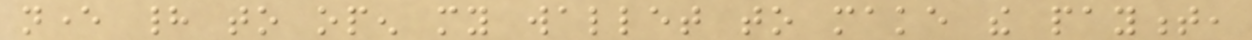never had to open my wallet to make the payment,
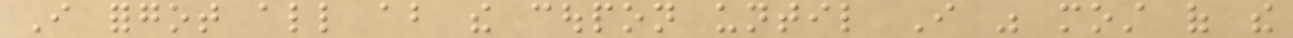I forgot all about the coupon until I was most of the
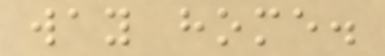way home.
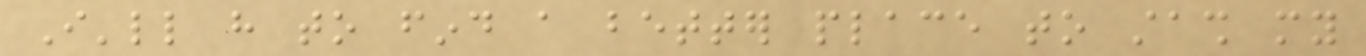I'll have to find a better place to stash my
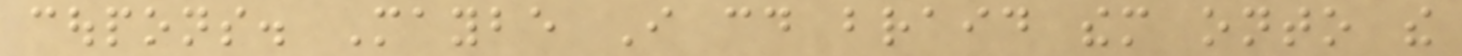coupons. Maybe I could braid them onto the
